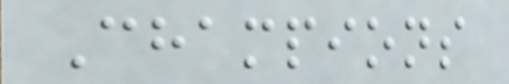Champions
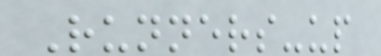Runners-up
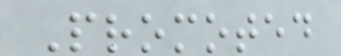Promoted
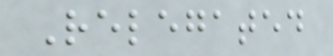Relegated
